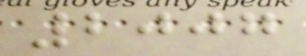2007
